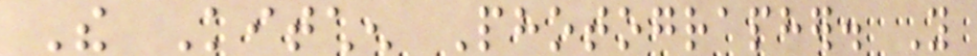The Kitchen Photographer. You
